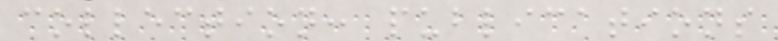collection: publications
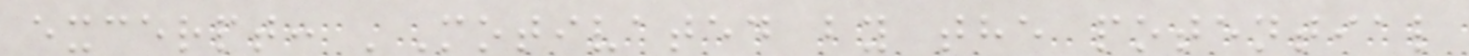excerpt: 'Motivated by the potential
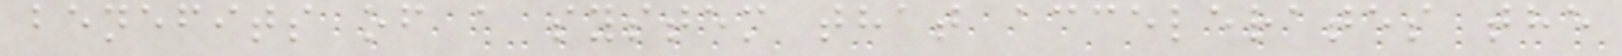benefits of a system that accelerates the
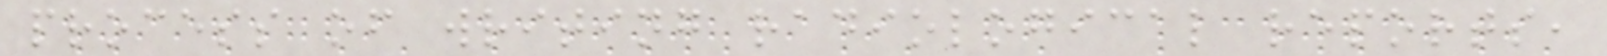process of writing radiological reports,
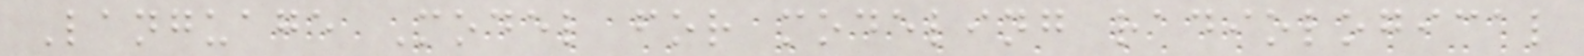Language Model for modeling radiological
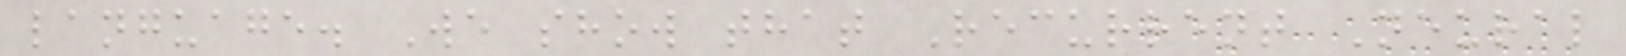language. We show that Recurrent Neural
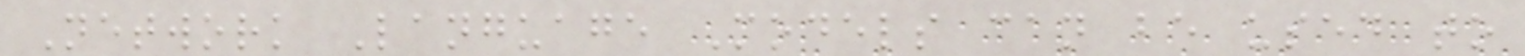Network Language Models can be used to
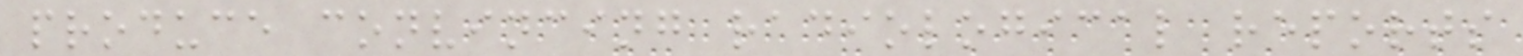produce convincing radiological reports
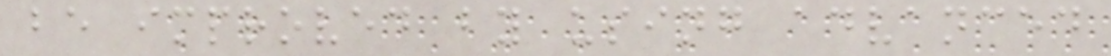be improved by using advanced
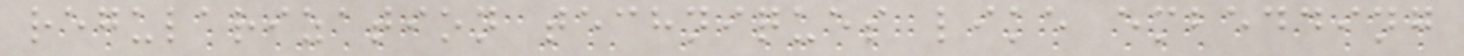regularization techniques like embedding
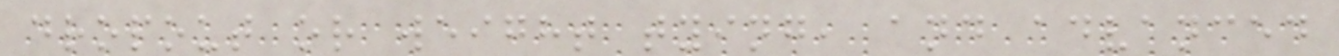dropout or weight tying, and advanced
